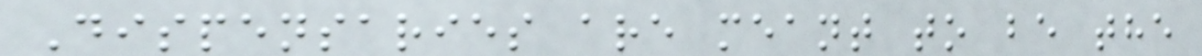Dispensaries are meant to be the
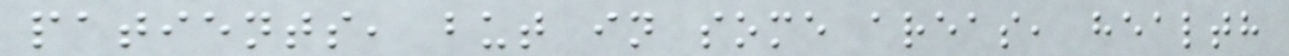patients, but in some areas, health
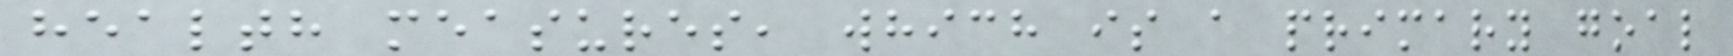health measures, which is a primary goal
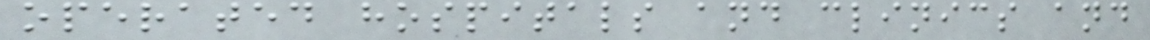operated hospitals and clinics and
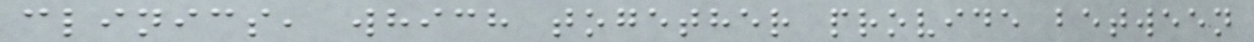clinics, which together provide between
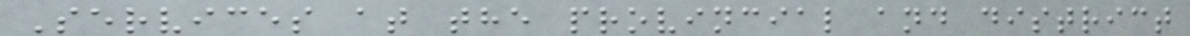Services at the provincial and district
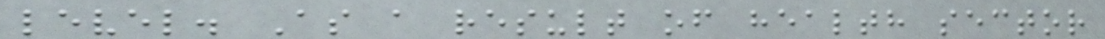level. As a result of health sector
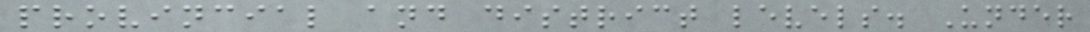provincial and district levels. Under
